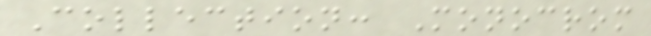Collection: Monocrom
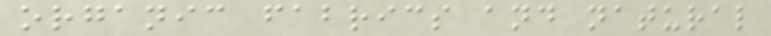organic fabrics and natural
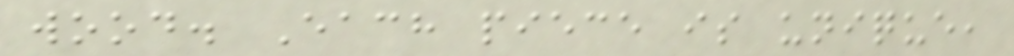wood. Each piece is unique,
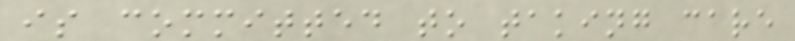is committed to taking care
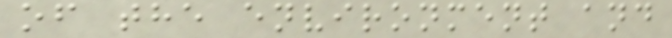of the environment and
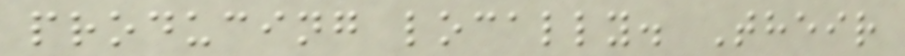producing locally. Their
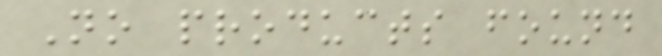No products found
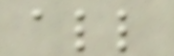all
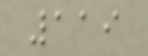119
